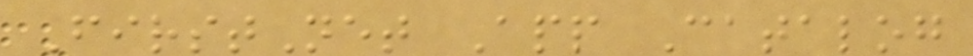FirstNet App Catalog
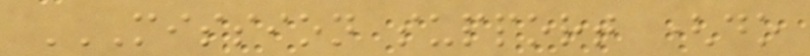MISSION SUPPORT (DO
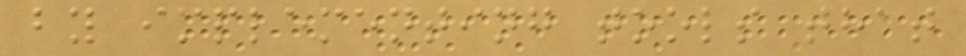by implementing tools that
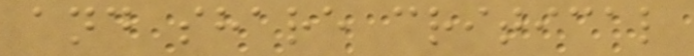and share critical
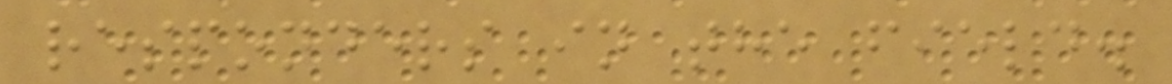responders in the field.
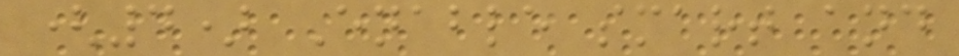(4) Enable smart and
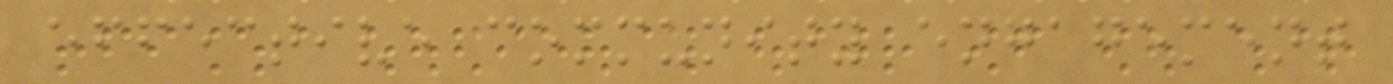effective community engagement
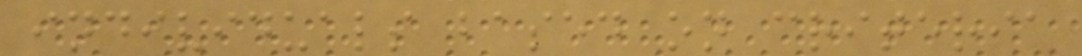individuals based on criteria
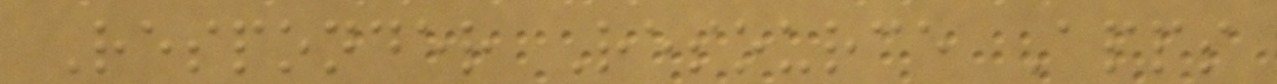Responder Resource Apps
